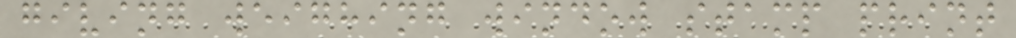giving weighing window stamp print
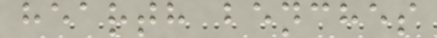hearth benches
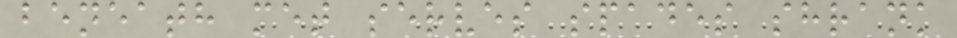beneath met serves spades shrank
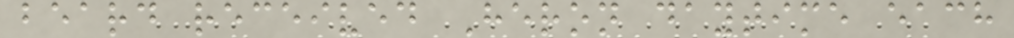beard received Heron daytime each
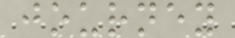journey
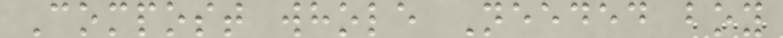Compost whole Needed boy
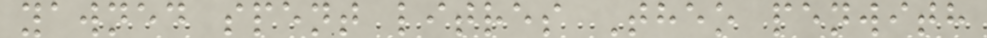yawned spent litres Theo penwith
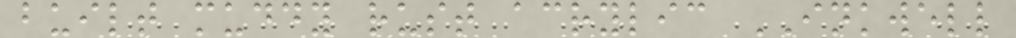built muddy rust acrylic INKWELL
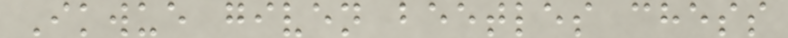Ikwue given beetles chess
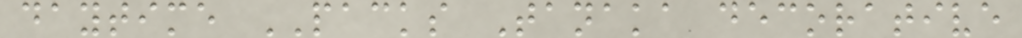daytime PACKS Tanaka decorative
